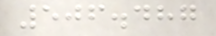506.487
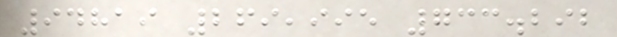94819 269,995 733.292
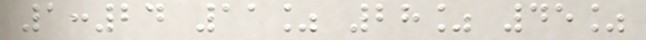1:24 11% 28% 45%
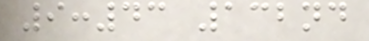9:43 132nd
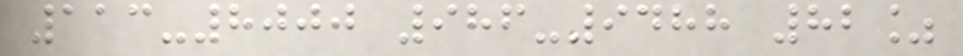113-8000 986-9488 82%
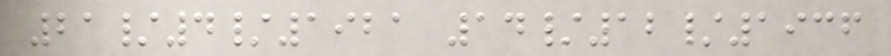21/4/1921 14/12/1936
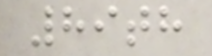89th
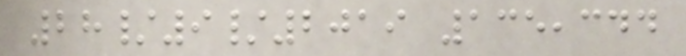28/9/2019 135,344
